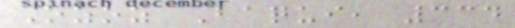Ozoz Baqui, 334
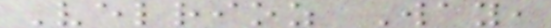Velrioz Way,
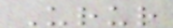Urur
